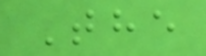The
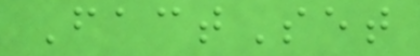FactSet
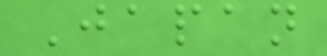Japan
